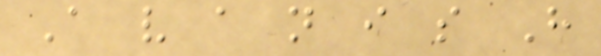A v a n i s H
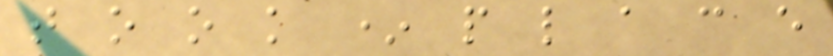t o o k * p l a c e
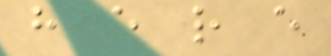h e r e
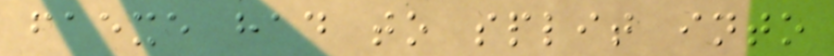faexe had to split into
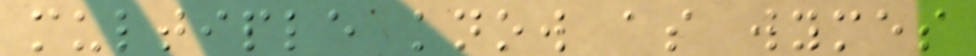multiple know as wymes
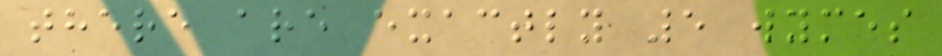there are exactly 5 wymes
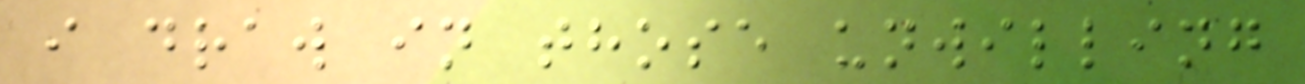i draw in those unwilling
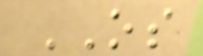OS
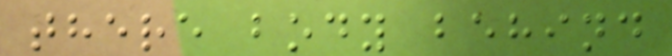there body behind
